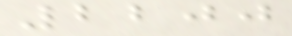2200
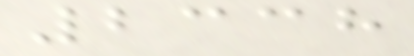2338
